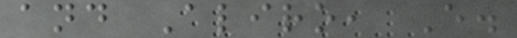and Aliro, E.
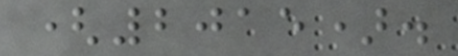(2015).
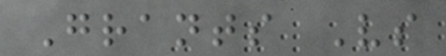Grants Vs
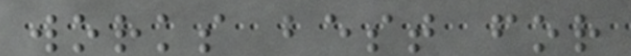works best for
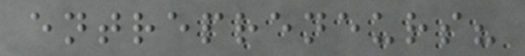entrepreneurs?
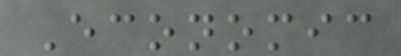Economic
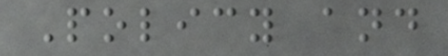Policy and
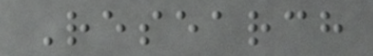Research
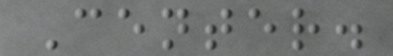Center.
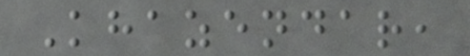Khazendar,
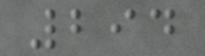294
